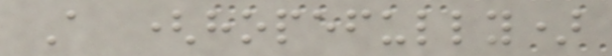A (hopefully)
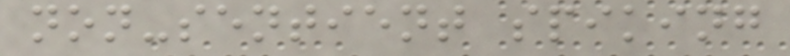non-sentient spiking
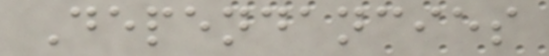Dependancies
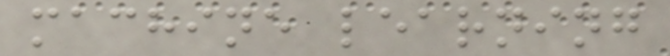machine learning
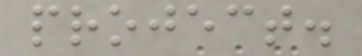project.
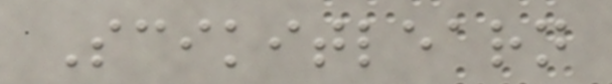Scikitlearn
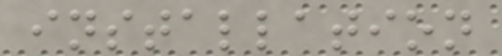installation
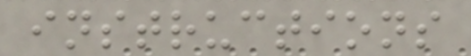instructions
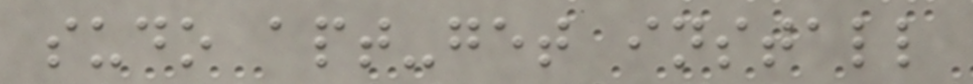sudo apt-get install
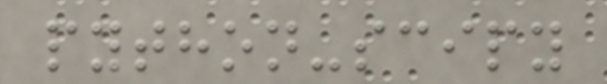python-scipy
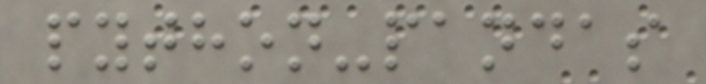python-pandas
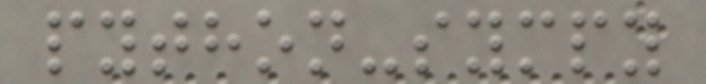python-sympy
